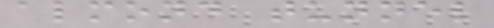almond tunnel
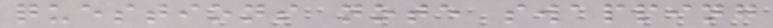questions note swapping
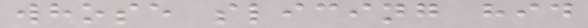whose slicing hid
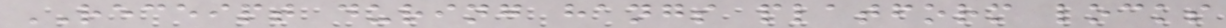RECEIPT during hangs platform locks
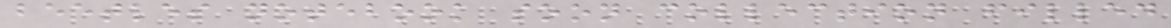beetles notebook soon collection filled
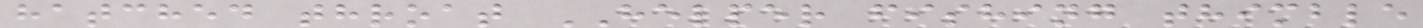hatched throat HELPER fishing thimble
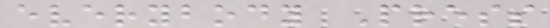everybody Press
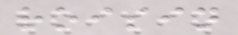roisin
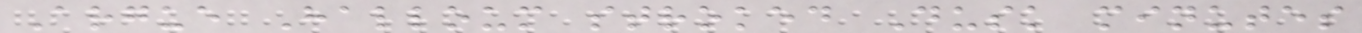Argue Halloum stroked Dusk minutes
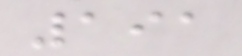191
